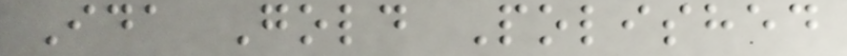Ida Gold Polished
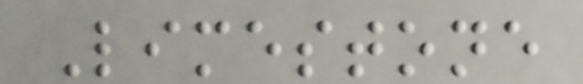Limestone
